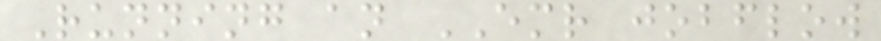Running an EMR jobflow
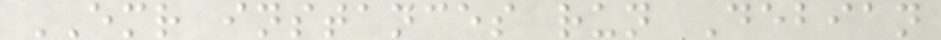EMR instances run Debian
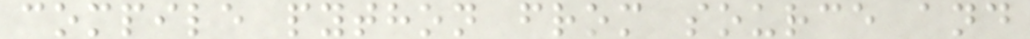compile python from source and
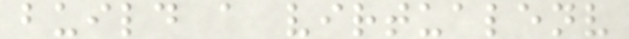build a virtualenv
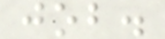job.
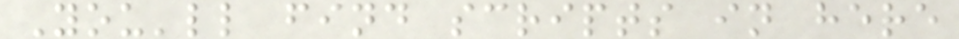You'll find scripts in here
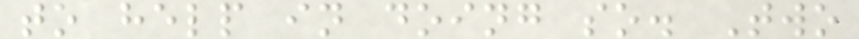to help in doing so. Two
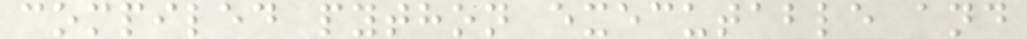compiled python executable and
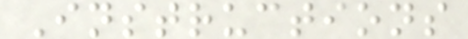Instructions
